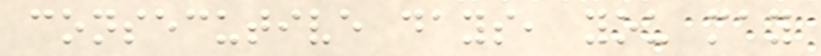consecutive days, you may
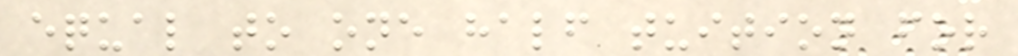equal to one half tuition for
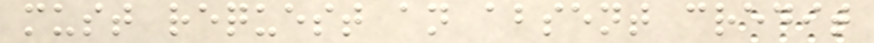must request an absent credit
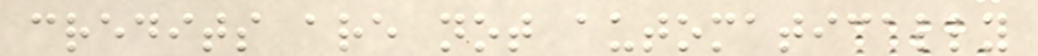credits are not automatically
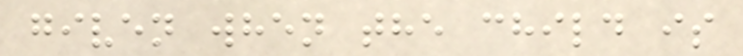given when the child is
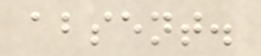absent.
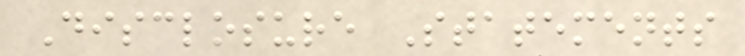Disclosure Statements
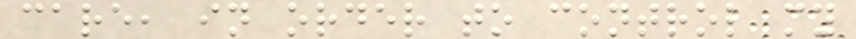care, in order to control my
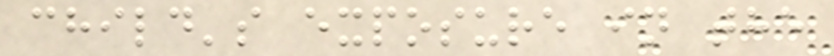child's exposure in the
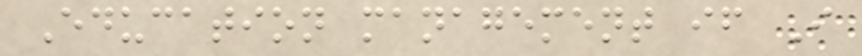Education management if I
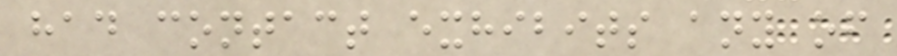had contact exhibits any of
